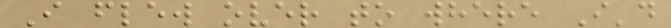I flew over to where I'd
